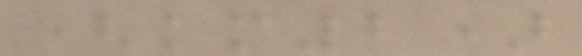(km2)
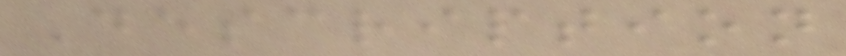Description
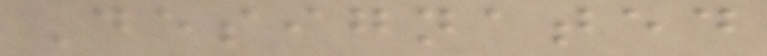Designated
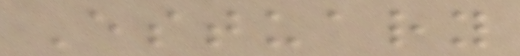Estuary
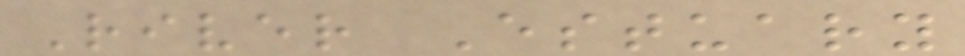River Estuary
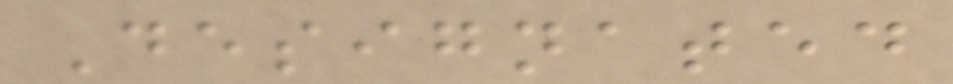Designated
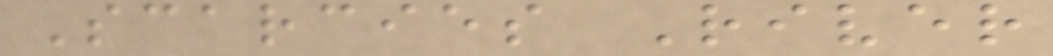Scarcies River
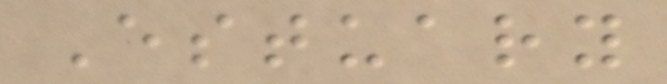Estuary
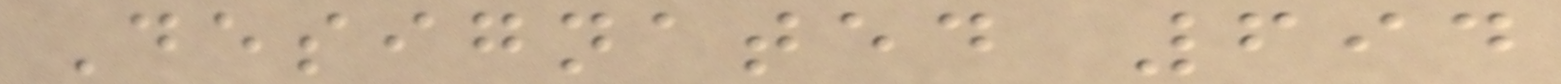Designated 694
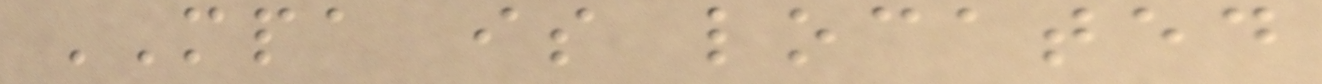MPA is located
